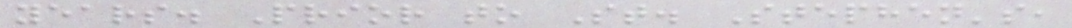years. Prior to St. Stephen's,
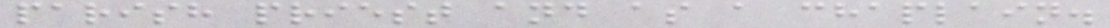parish priest and as a chaplain.
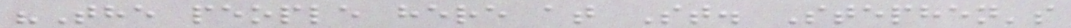"The people here at St. Stephen's
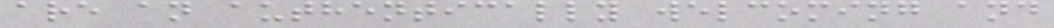are an authentically welcoming and
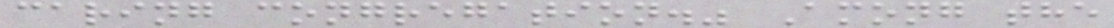caring congregation." Among the
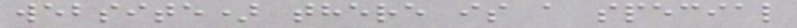website) there is a special
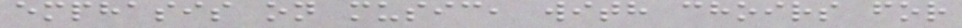emphasis on music, with choirs for
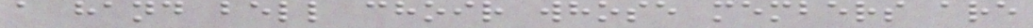a hand bell choir whose members are
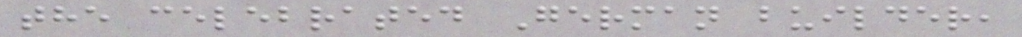the celebrated German builder,
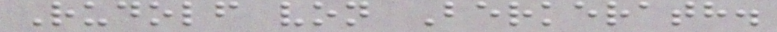Rudolf von Berkerath.
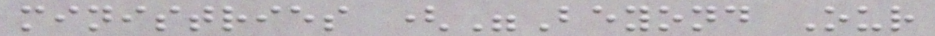ministries ("Beyond Our
